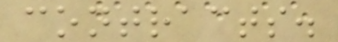contracts.
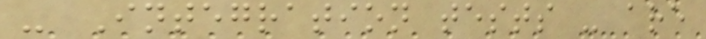- Integration tests - are
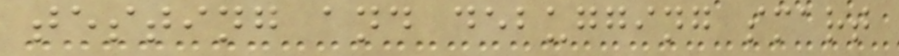testing and debugging smart
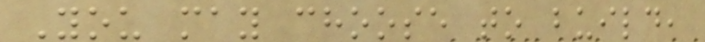You may choose to build,
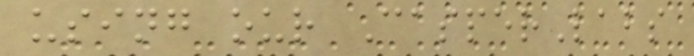using our CasperLabs
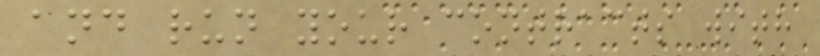and run your contracts with
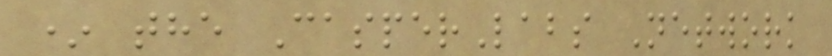* the CasperLabs Network
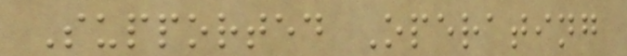Supported Operating
